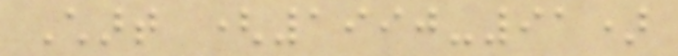Chart (1990-91)
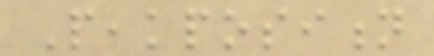Peakposition
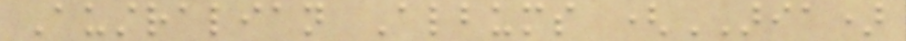Australian Albums (ARIA)
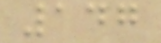147
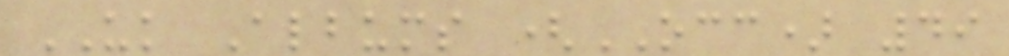UK Albums (OCC) 49
